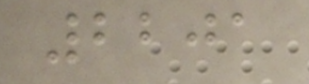2201
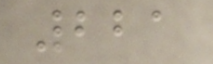221
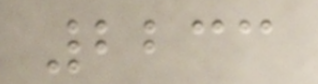2233
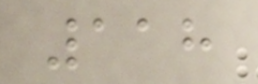118
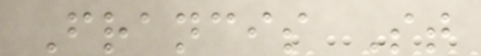Francis St
